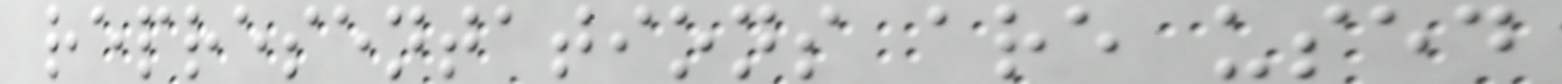representations are used
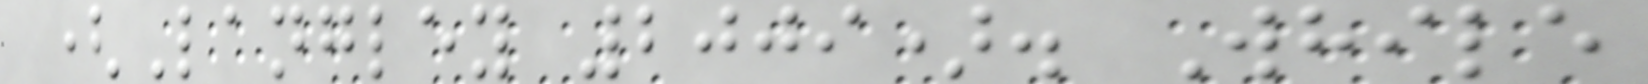(Langley 2009). While
